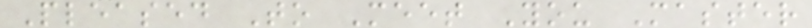Pleased To Meet You Master
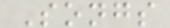Songs
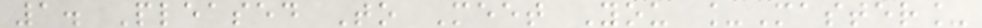1. Pleased To Meet You _Master_
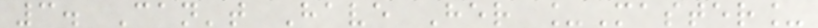3. Can't Have Her _Master_
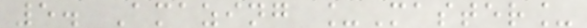5. Amazing _Master_
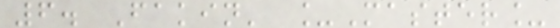6. Fakin' _Master_
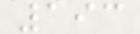193
